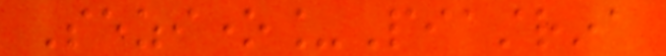Sezione_Piastrina
